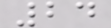24
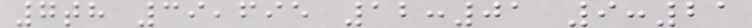7th 39,695 12:01 9:21
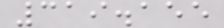319.155
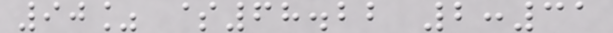90% $68.22 2:31
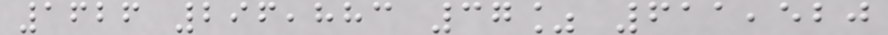1626 296,883 37% 611,520
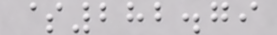$282.79
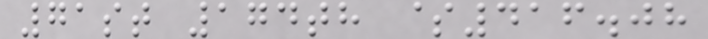71st 174th $416.08
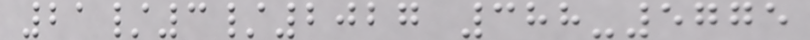21/3/2027 388-5775
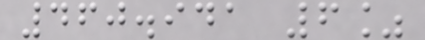460.941 6%
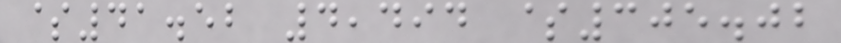$41.52 4,494 $305.02
